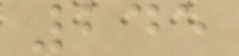245
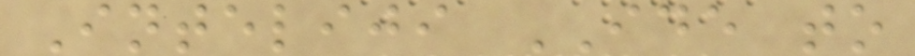Inteliji IDE to
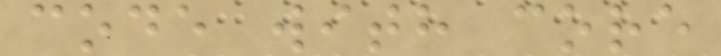code with core
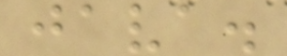java.
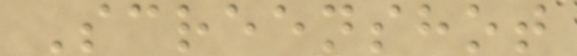Screenshot
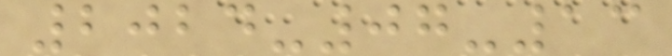2024-07-13
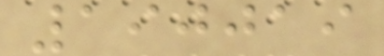190019
